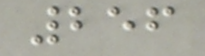256
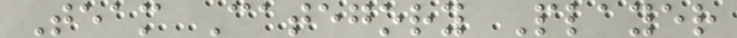Team Category Player
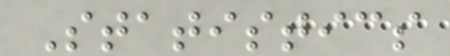Statistics
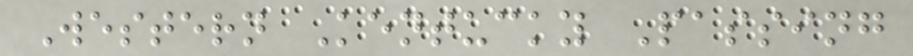Western Kentucky Passing
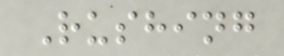Rushing
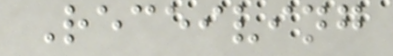Receiving
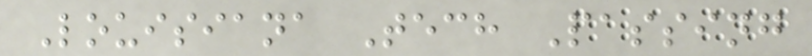Louisiana Tech Passing
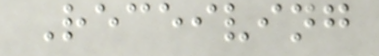Receiving
